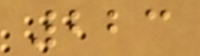223
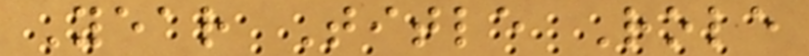Year Title Role
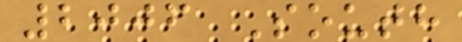2006 South
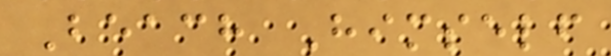Beach Himself
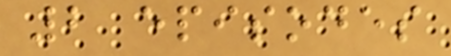2 episodes
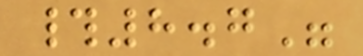#8.7"
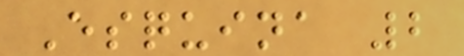Esquina 2
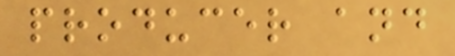producer and
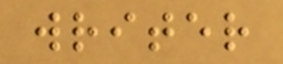writer
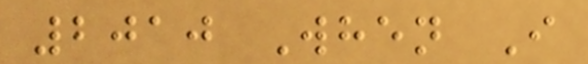2010 When I
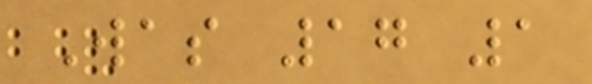Was 17 1
